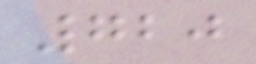720
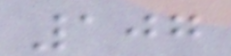107
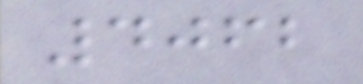4062
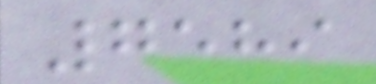7589
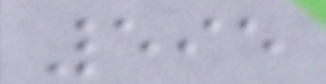595
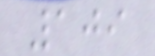109
